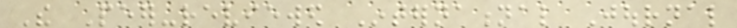The Peer-reviewed International Journal
